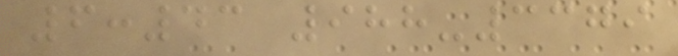6:43 988-3379
